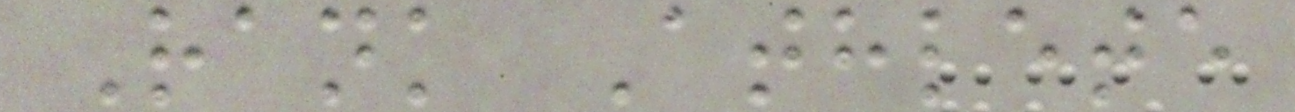Rank Athlete
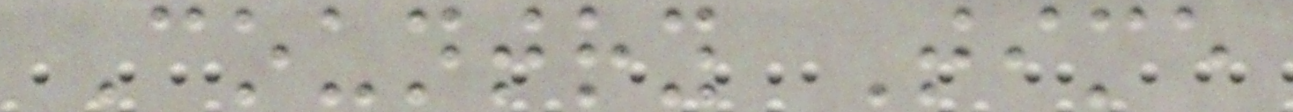Country Time
